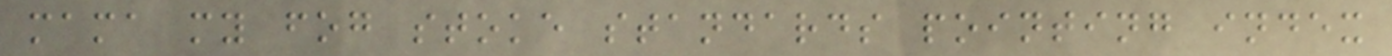mama my fog stoke standards pointing index
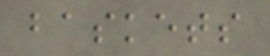baskets
